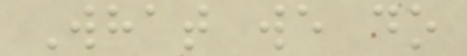What we do
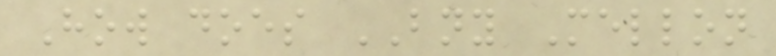How does BNY Mellon
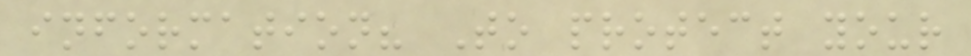information? To protect your
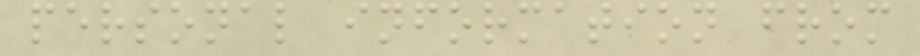personal information from
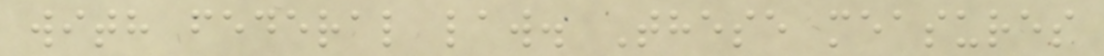with federal law. These measures
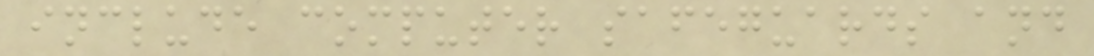include computer safeguards and
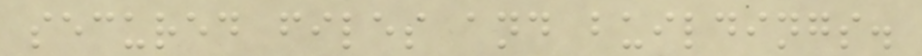secured files and buildings.
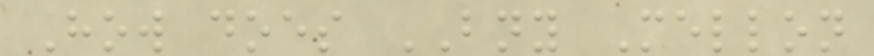How does BNY Mellon
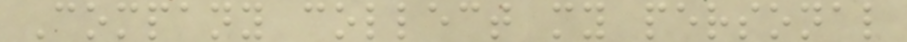Company collect my personal
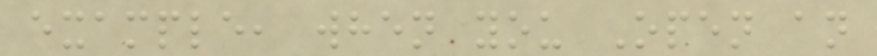example, when you Open an
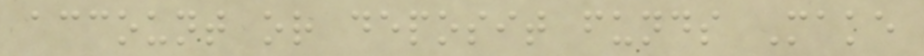account or deposit funds Make
